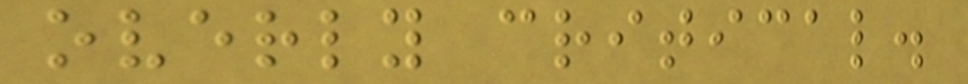overly critical.
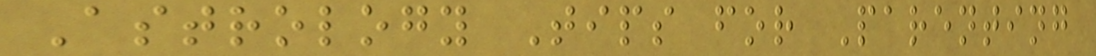Astrology Tips for Parenting
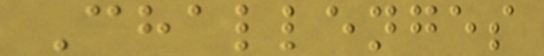Challenges
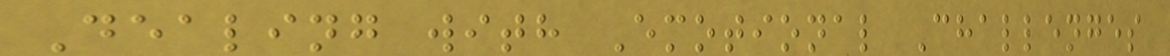Dealing with Emotional Challenges
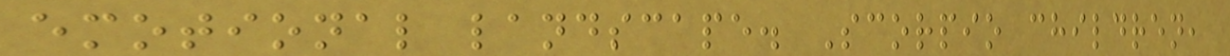emotional landscape. Scorpio children,
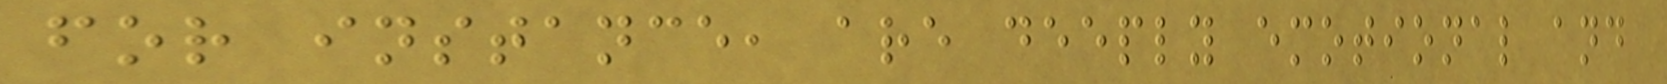for instance, are deeply emotional and
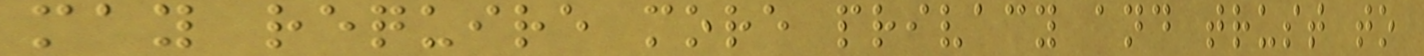may require more privacy and trust to
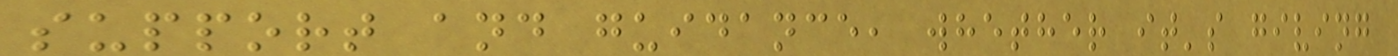support and guidance, whether it's giving
